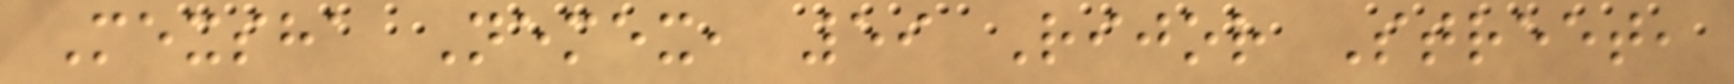Mexsha Nemex, 59 Rijor Street,
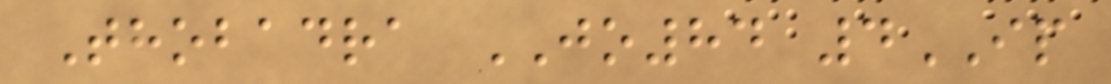Thobadra JO84 4IP
